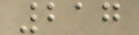217
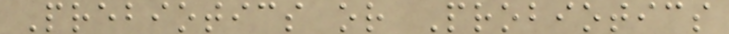Prebiotics or Probiotics
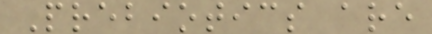Prebiotics are
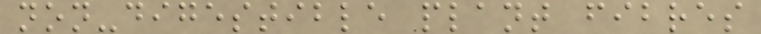non-digestible plant fibres
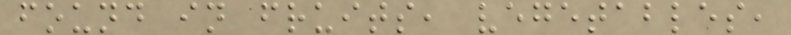found in fruits, vegetables,
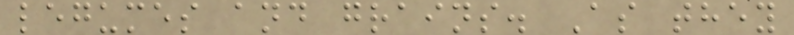legumes and grains. As they
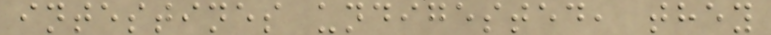intestines undigested, they
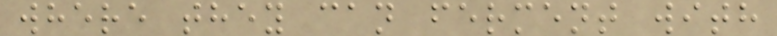where they can ferment with
